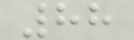88
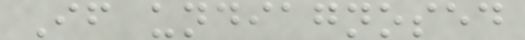If undiagnosed
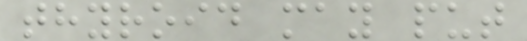thyroid may put
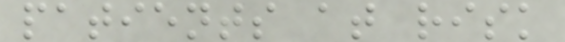patients at risk
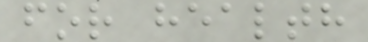for health
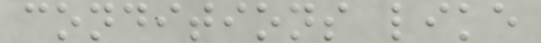conditions like
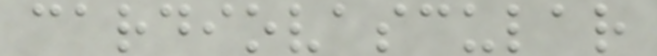cardiovascular
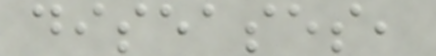diseases,
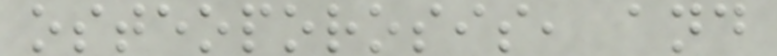osteoporosis, and
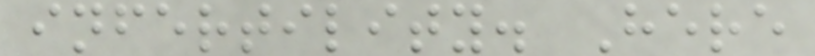infertility. Here
